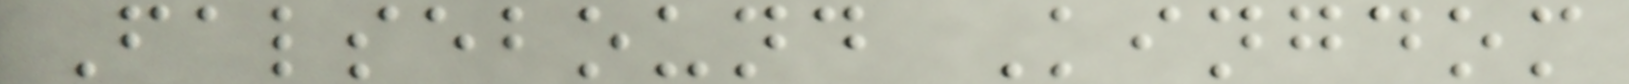Falsebound Kingdom
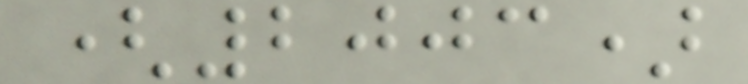(2003)
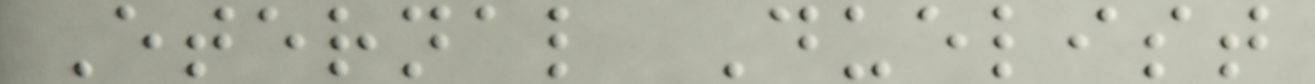Eternal Duelist
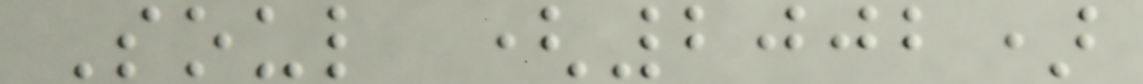Soul (2002)
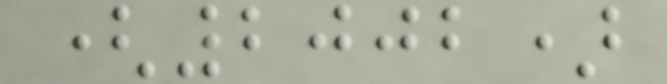(2002)
